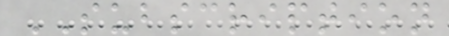SUBSCRIPTION
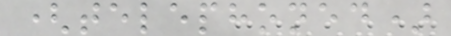(telephoned)
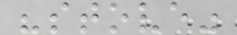"stove"
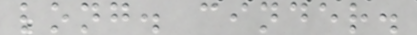long. cinder.
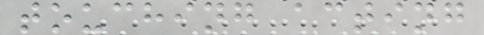touching acting
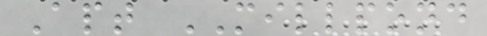Apt MILLPOND
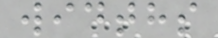widths
